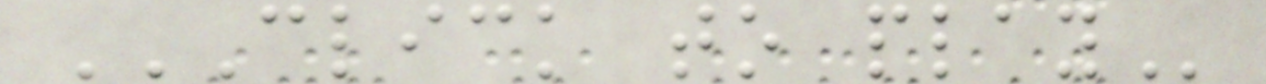CLICK TO PLAY
